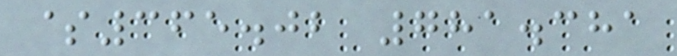$365.02 781.381
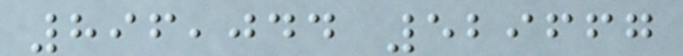896,044 529667
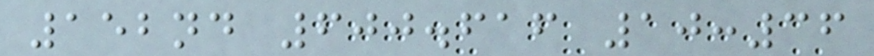152nd 600.616 10:36
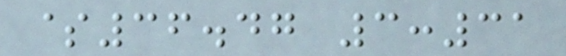$36.47 3:31
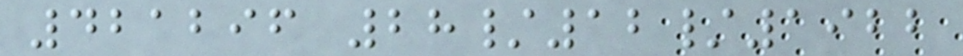421296 28/12/1922
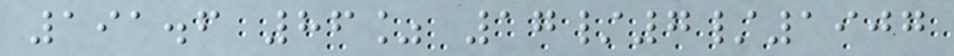191.6 86% 17/7/1907
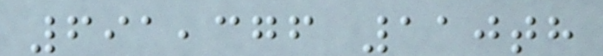691,376 110th
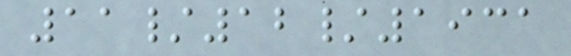11/12/1931
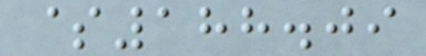$188.09
